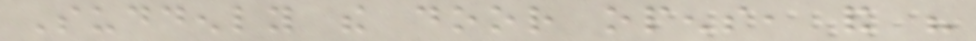Suddenly the door opens, and his
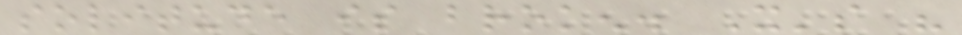solitude is broken. It's his
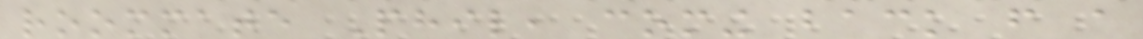roommate Phil, coming back from a
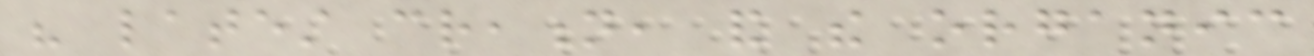his latest creation, and the organic
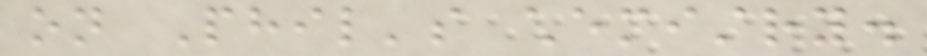on Phil's chemistry.
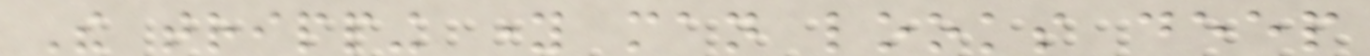The tripping young man looks deep
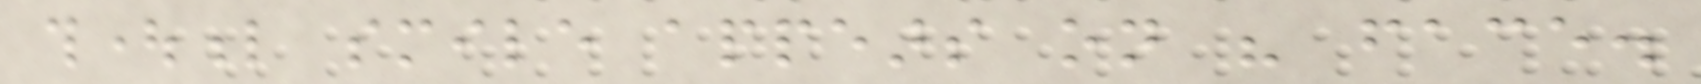thoughtful smile appears on his face.
